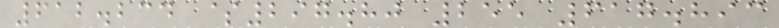612.234 $297.80 255 617.893
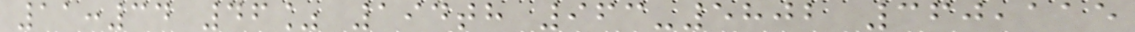11:34 46% 194th 963-5802 360,115
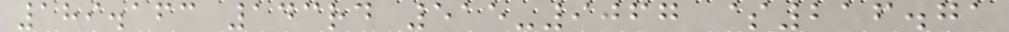189.163 143rd 515-9067 $216.71
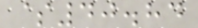$40.84
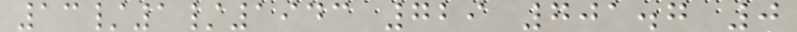13/1/1943 729 701.7 0
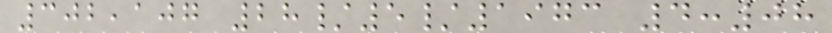302,107 28/5/1973 4:08
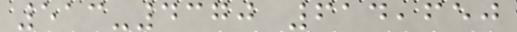513-4370 614,650
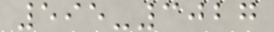595-3027
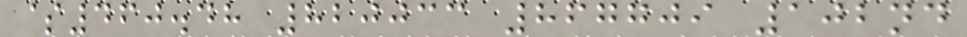$460.48 820033 867709 102nd
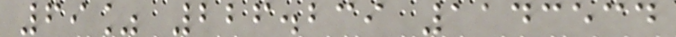69% 226.239 1143534
